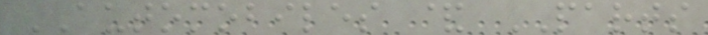AUTOMOBILES & PARTS
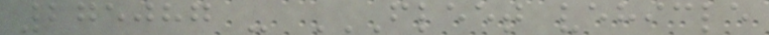275087 - FLEET VEHICLE
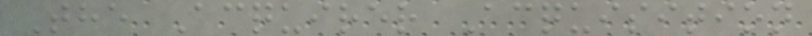The Acquirer Acquisition
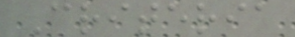Criteria
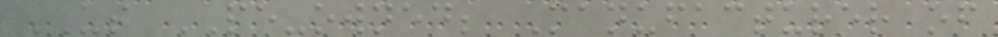US PE-owned; Manufacturer of
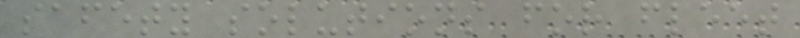safety solutions for fleet
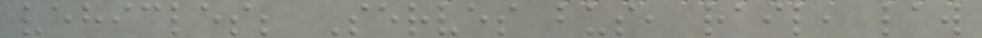vehicles; Serves bus, rail, law
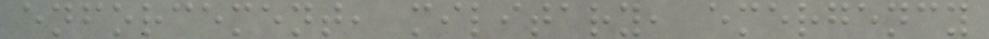enforcement, military, emergency
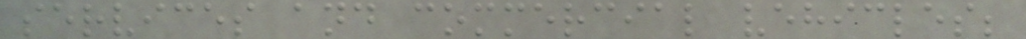services and commercial vehicles;
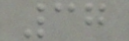37
